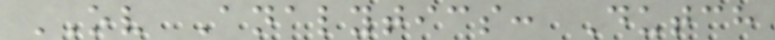OV Analytics: Dutch
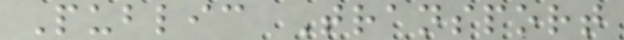Public Transport
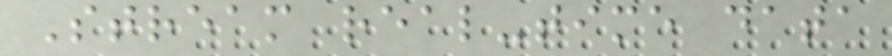Stream real-time data
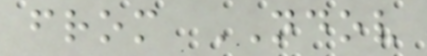from NDOV
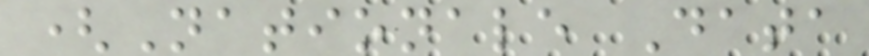(Nationale Data
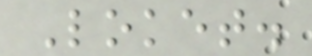Loket.
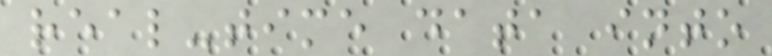real-time data into
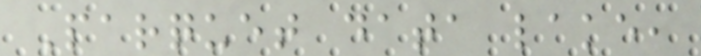Parquet data lake,
